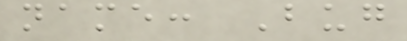name: Bug
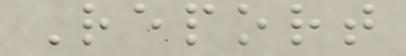Report
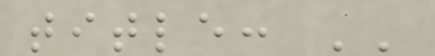title: ''
